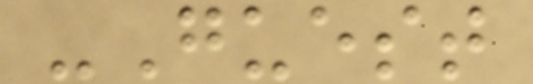-Guest
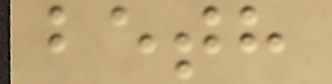beth
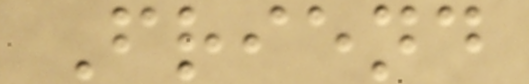Friend
